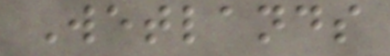Wetlands
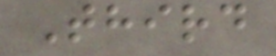Third
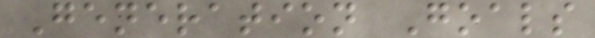Generation Goals
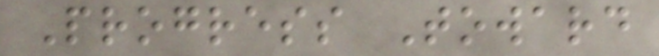Progress Toward
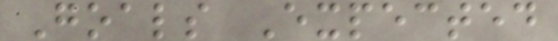Goals Expected
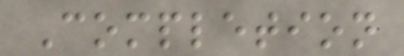Completion
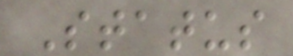Status
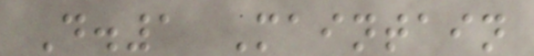D.1 Maintain
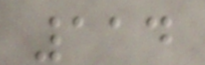114
